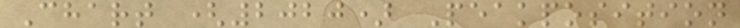Chart (2020) Peakposition
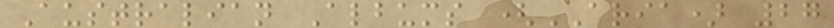Australian Albums (ARIA) 27
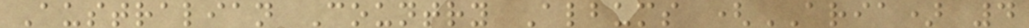Australian Country Albums (ARIA) 4
